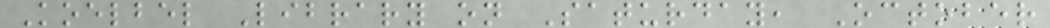Koelbel Library on Saturday, October
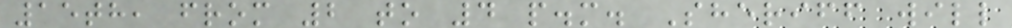15th, from 2 to 4 p.m. Sheriff will
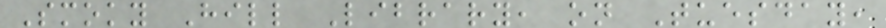Smoky Hill Library, on Tuesday,
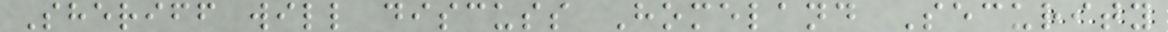Sheriff will discuss Homeland Security
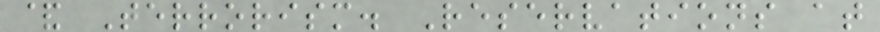& Terrorism. Reservations at
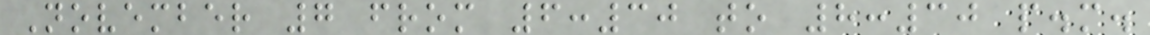November 7 from 6:30 to 8:30 p.m.
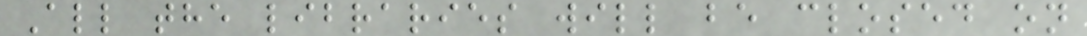All the libraries will be closed on
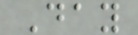Day
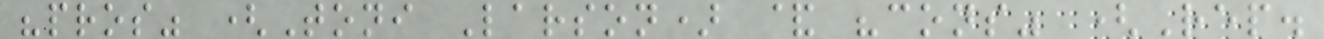"pros" (Toni Larson) & "cons" (Rep.
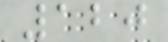120
